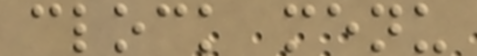clock menu
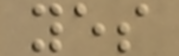yes
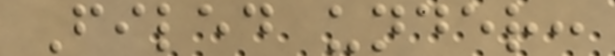Filed under:
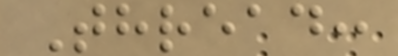Thread:
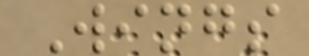Wings
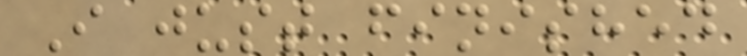I just finished
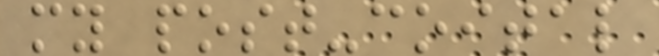my post-coital
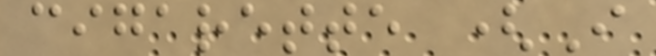cigarette (I
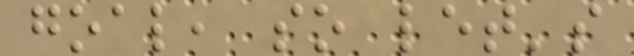goal, so let's
